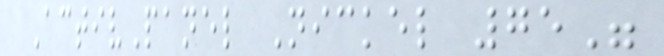ActivPanel Nickel 75"
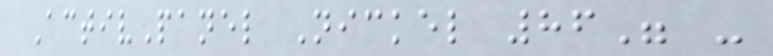ActivPanel Nickel 86" -
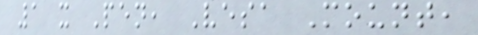1 x Pen, Vesa Mount,
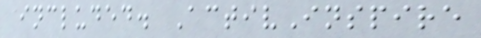included. ActivInspire
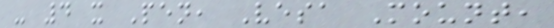- 4 x Pen, Vesa Mount,
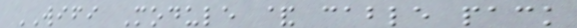WIFI Module & cable pack
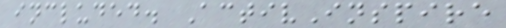included. ActivInspire
